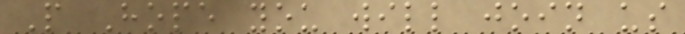P Hope you will join us
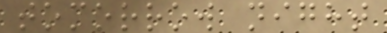tomorrow night
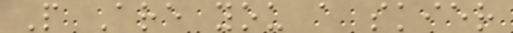P Are you a skier
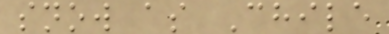snow as Chile
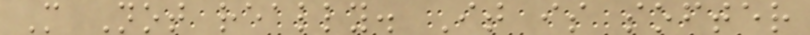M Not really. It is softer
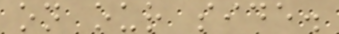on our side.
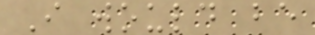I would be
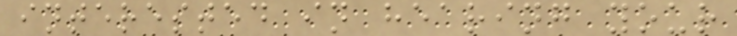interested in hearing your
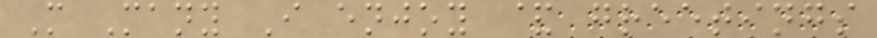M Many I enjoy & greetings
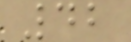42
